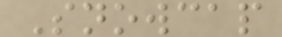Snowcap
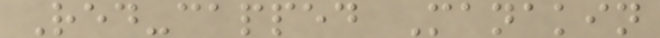Red-capped Manakin
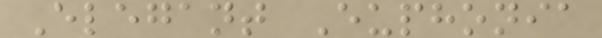Elegant Euphonia
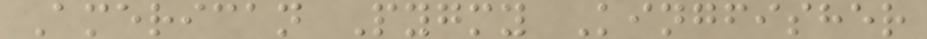American Pygmy Kingfisher
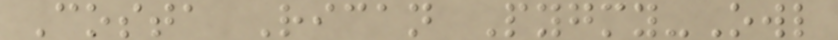Costa Rican Pygmy-Owl
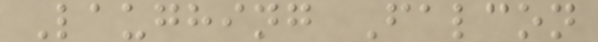Laughing Falcon
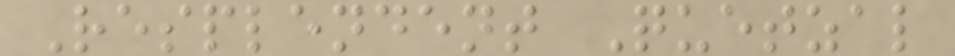Resplendent Quetzal
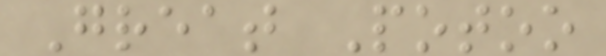Great Potoo
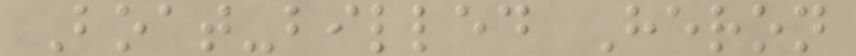Boat-billed Heron
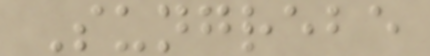Sungrebe
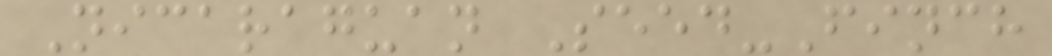Nicaraguan Seed-Finch
